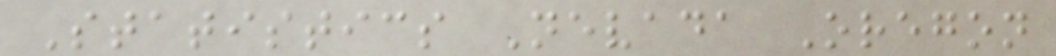Statistics Nevada Oregon
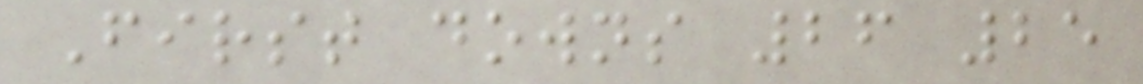First downs 26 25
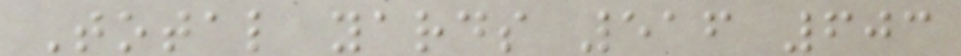Total yards 516 603
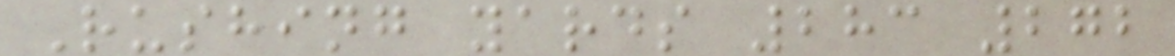Rushing yards 283 272
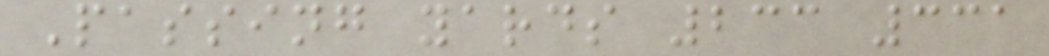Passing yards 233 331
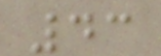43
